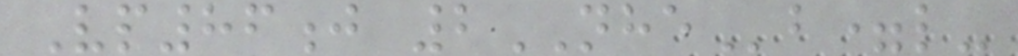Vp86j 2NHEb=l-
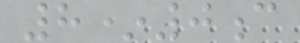8*0c
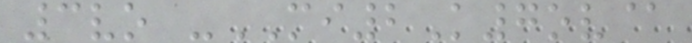3vo -MI2K7ov@
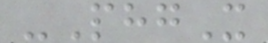-PhgX
